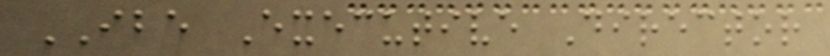IBE Executive Director
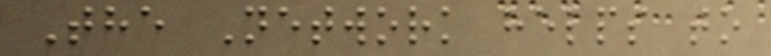The Network helps to
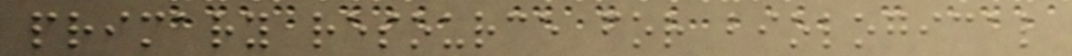primary resource for biological
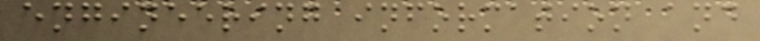engineering information and
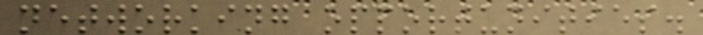networking opportunities.
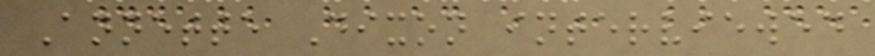Annette Dixon interviewed
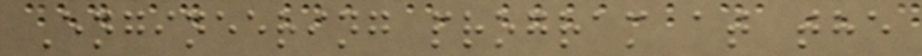Engineering program at the
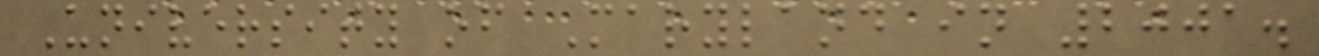University of Maryland in 2001.
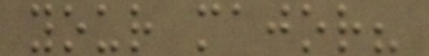your major?
